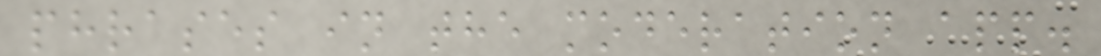phrases in the moderation app.
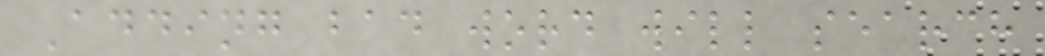Adding bad word will search
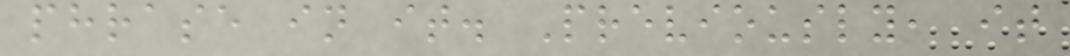phrase in it. Previously, it
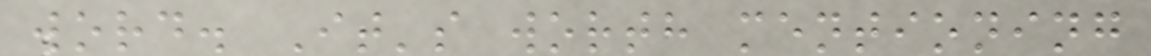word. It's worth mentioning
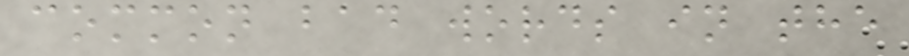common bad words in the
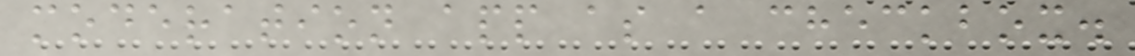moderation app as a checkbox.
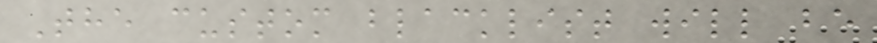The custom blacklist will be
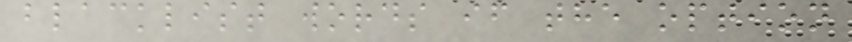blacklist words if the option
